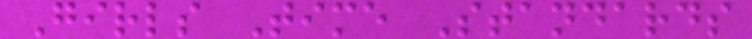Girls Time Standards
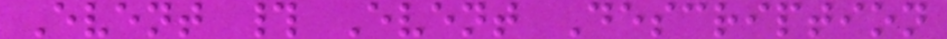Event # Event Description
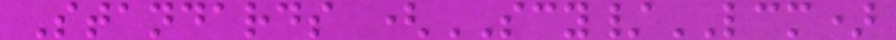Standards (SCY/LCM)
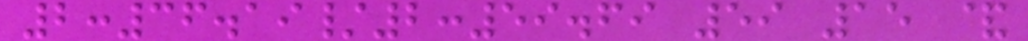2:36.19/2:59.69 59 15 &
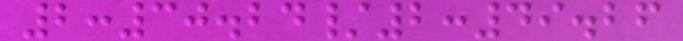2:30.24/2:49.26
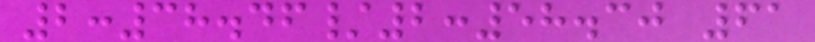2:38.46/2:58.30 61
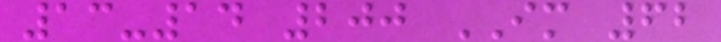13-14 200 IM 62
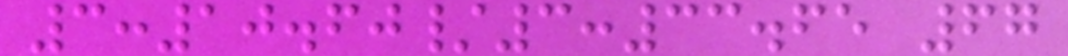3:10.60/3:33.65 67
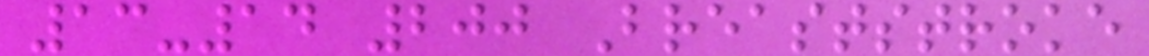13-14 200 Breaststroke
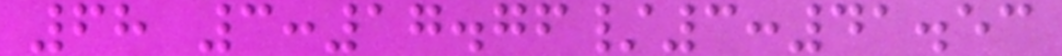68 3:17.76/3:41.53
